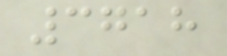3718
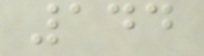144
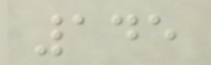145
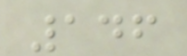146
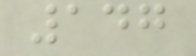147
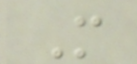M
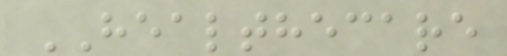HEALTHECARE
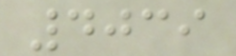4039
